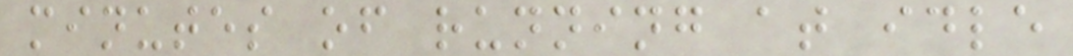minutes of running at idle
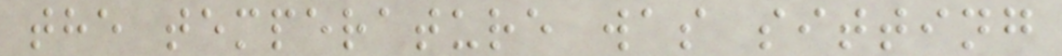the temperature was sitting
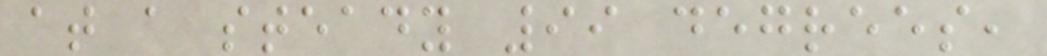at a steady 99 degrees,
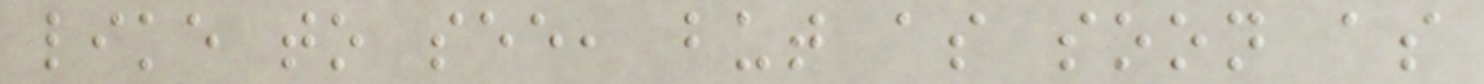like to see, but as soon as
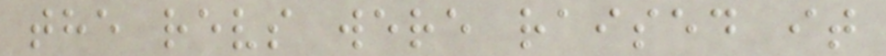the revs were raised it
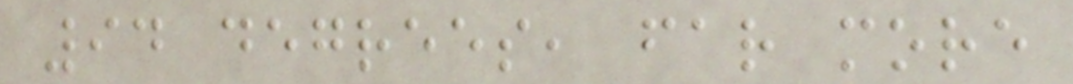94 degrees, far more
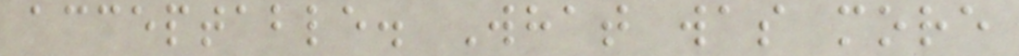acceptable. What was more
